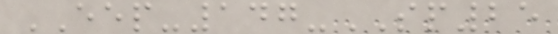EEP-147-SP25
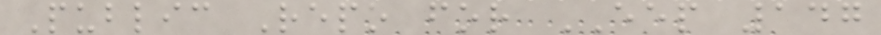Public Repo for EEP 147
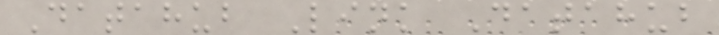Datahub Link Datahub
